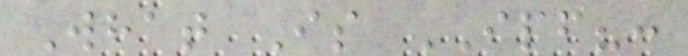What Is IPF?:
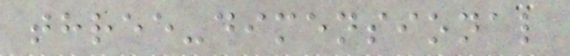three-dimensional
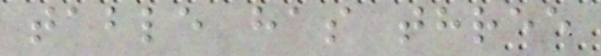table has three
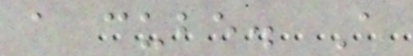a cube. A
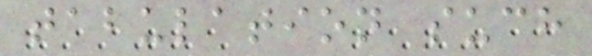tabulation such
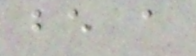be a
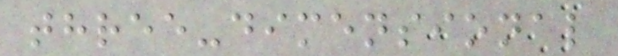three-dimensional
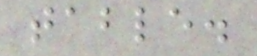table.
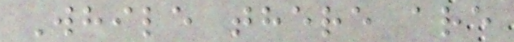While there are
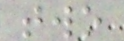two
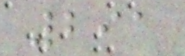291
